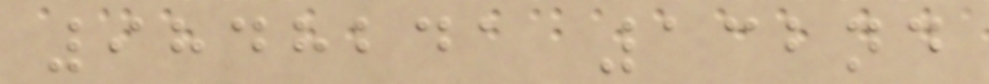9848241 132nd
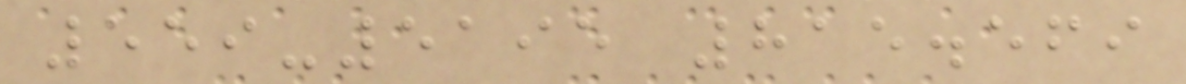559-5195 815.569
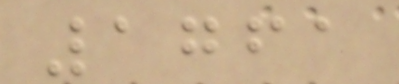1761
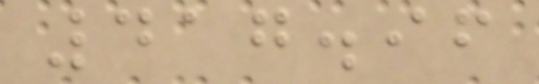417.96
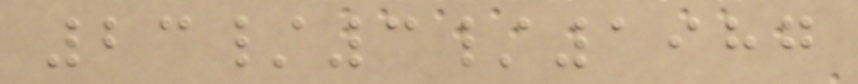23/3/1987
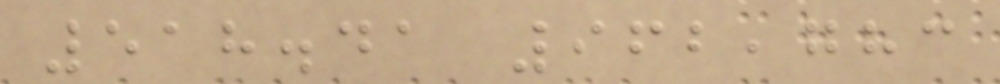518.41 962,783
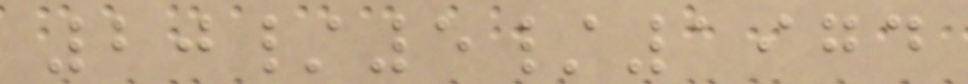20/5/1974
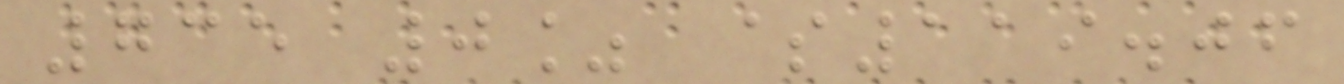735 0% $119.06
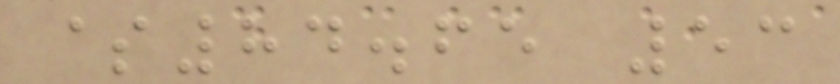$84.65 53
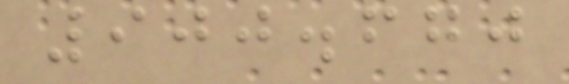900.670
